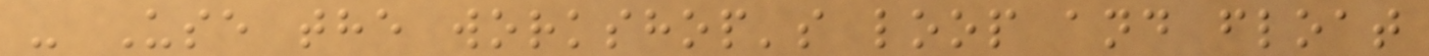- Use the workshop's loop and float
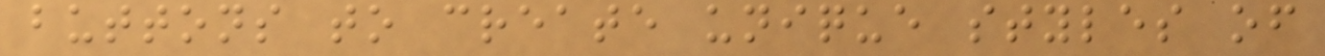buttons to create unique styles of
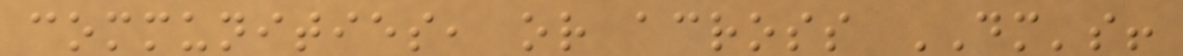communities, or across DM's!
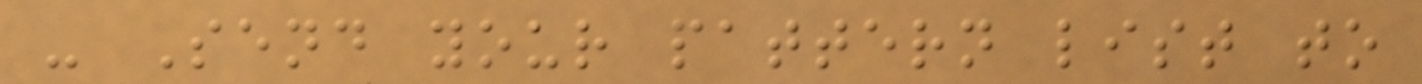- Send your pattern list to
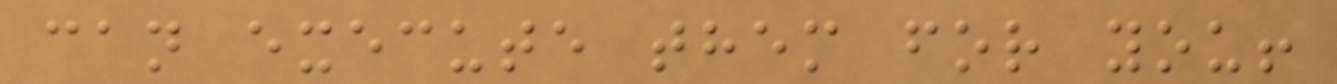can execute them for you!
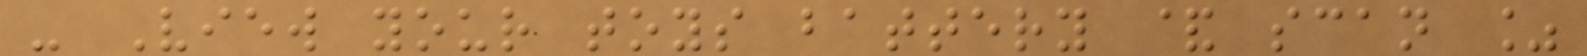- View your toys battery & scan %
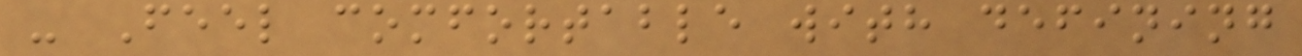- Feel comfortable with defining
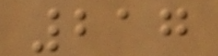217
